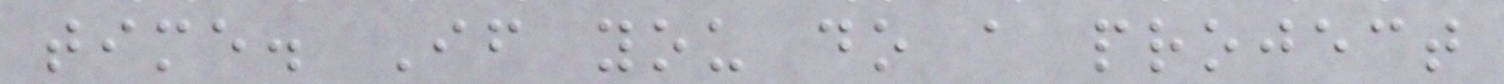time. If you do a project
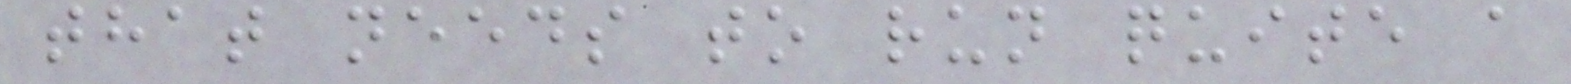that needs to run quite a
